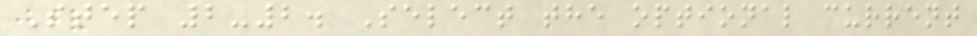Step 2-2. Select the optional current
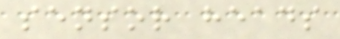sensor heads
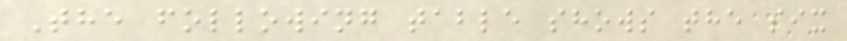The following table shows the six
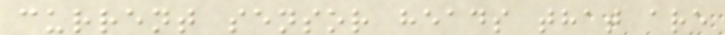current sensor heads that are
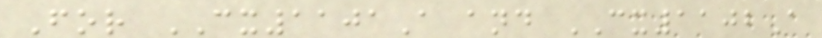For CX1101A and CX1102A
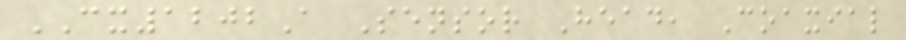CX1202A Sensor Head, Coaxial
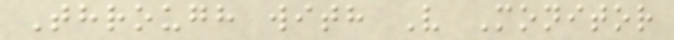Through with V Monitor
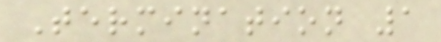Termination 1
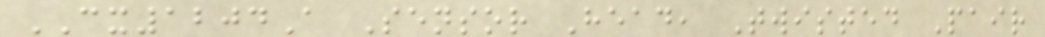CX1204A Sensor Head, Twisted Pair
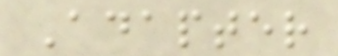Adapter
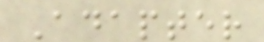Adapter
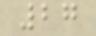27
